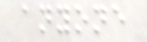anyone
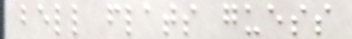bell flats guess
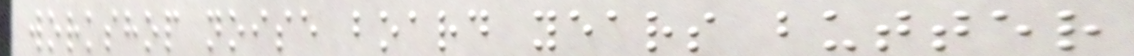workshop noise board years butter
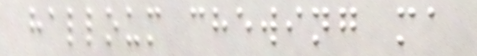halloum chewing ma
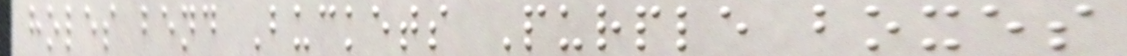holes bend Buckets Purple boxes
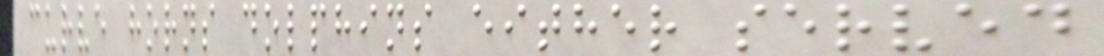curve horns dolphins either served
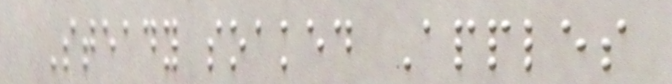Steady soaked Apples
